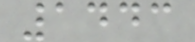1443
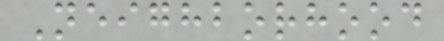Neighborhood
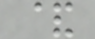&
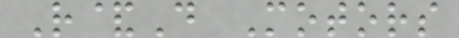R&D Motors
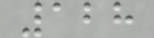128
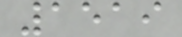1519
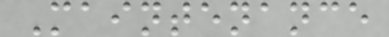Maintenance
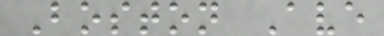Boston Ave
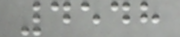4548
